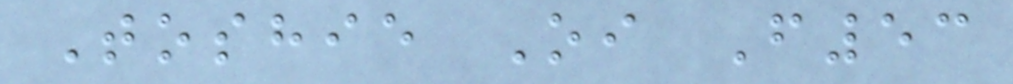Toshie Oi F53
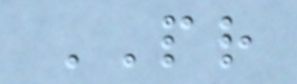PR
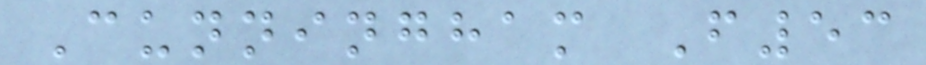Cunningham F53
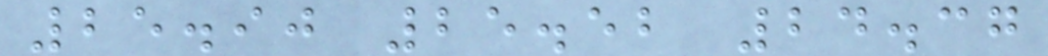25.90 25.52 24.37
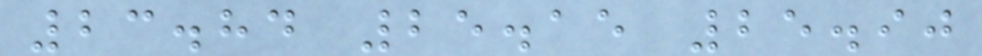23.84 25.15 25.90
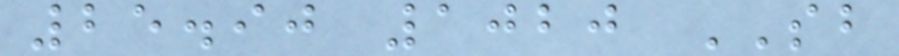25.90 1020 SB
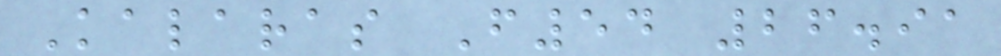Kalaras F54 26.91
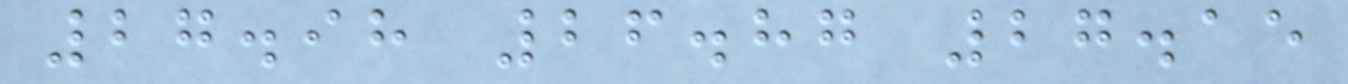27.98 26.87 27.15
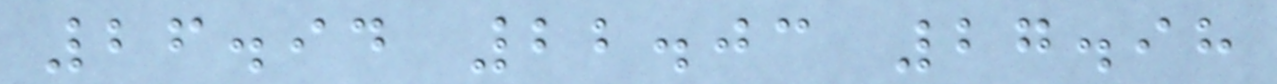26.94 22.03 27.98
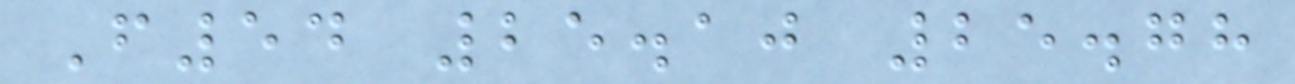F54 25.10 25.78
